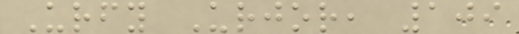Urfy Urjor, 109
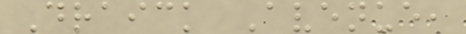Draick Avenue,
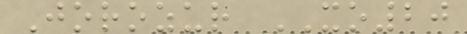Jorozur XO20
